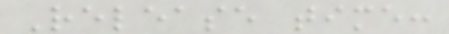Release time:
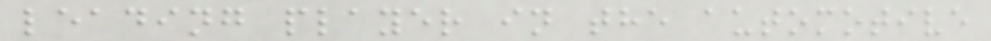leading player in the automotive
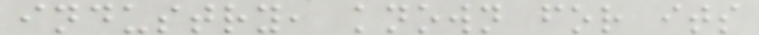industry, known for its
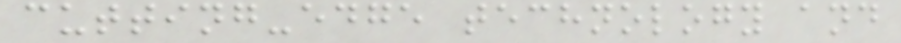cutting-edge technology and
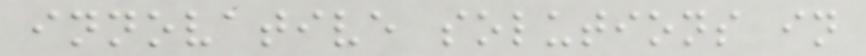innovative solutions in
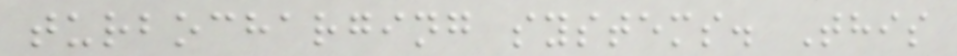turbocharging systems. This
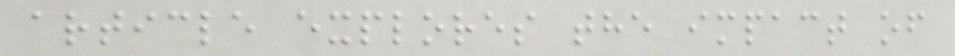article explores the impact of
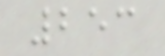253
